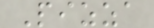Pizza
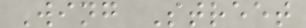Wing Street
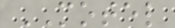MOTEL
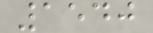1540
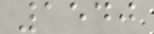1540
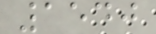1540
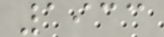1933
